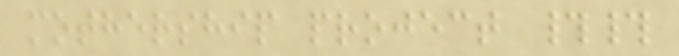mothership project ##
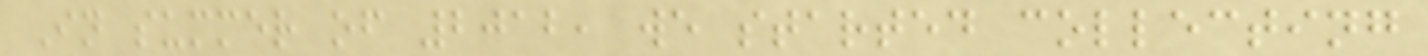In summer of 2012, we started collecting
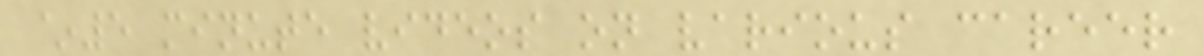~5 minute videos on various career
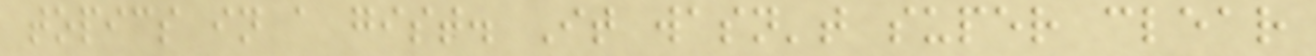topics in a gist. It wasn't super clear
